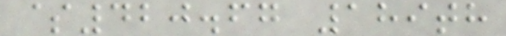$420.67 189th
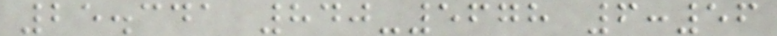25.341 840-5678 6:56
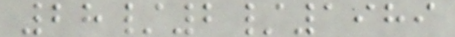28/2/1989
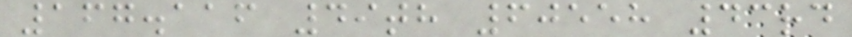167.116 49th 60558 43rd
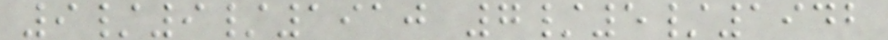9/9/1910 7/5/1942
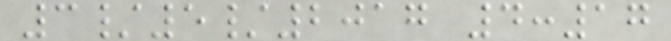3/5/2017 4:17
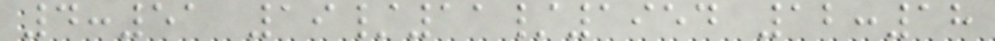4:51 19/11/1954 12:18
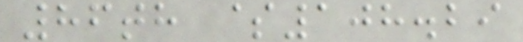86th $108.29
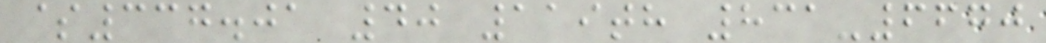$337.01 40 119th 831-6670
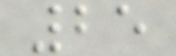25
